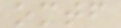omtf
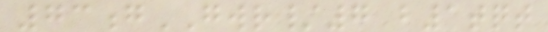73gGWR/7 b1tqt
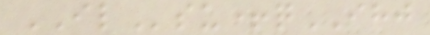ILsu+qIHJ
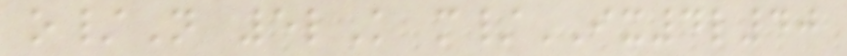o/N 5lK m/IX4l40
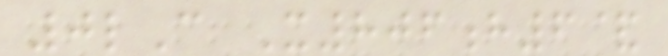0lC X806h6&
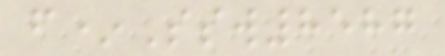f*Ssw8587
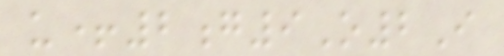u+2g9O2I
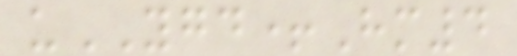uYGD+Hm4
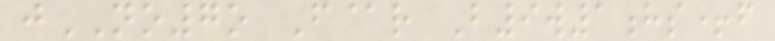jNO7o F@r B9w1hs+f
